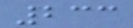233
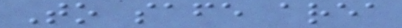To safe area
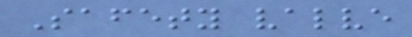Safety valve
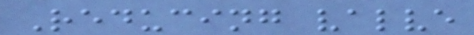Reducing valve
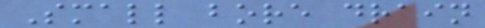Small bore drain
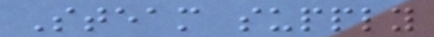Steam supply
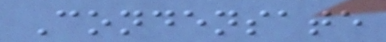Condensate
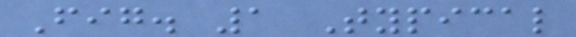Fig. 1 Typical
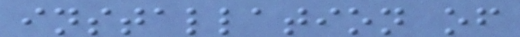installation of
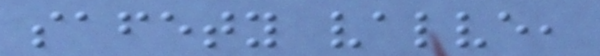safety valve,
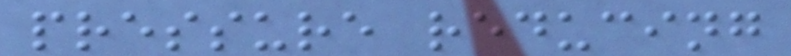pressure reducing
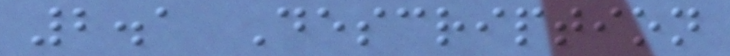2.1 Description
